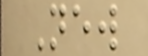New
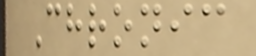Chronic
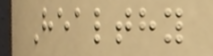Healthy
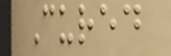Cured
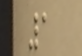1
